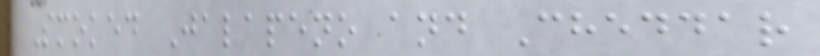Smoked Jalapeno and Cheddar
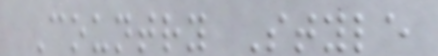Country Style
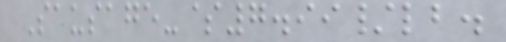Sausage-$7.99/lb.
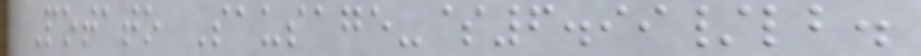Potato Sausage-$6.99/lb.
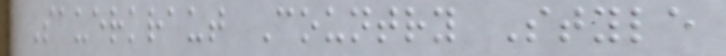Sauerkraut Country Style
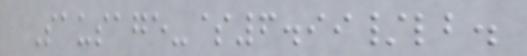Sausage-$6.99/lb.
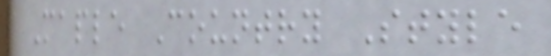Maple Country Style
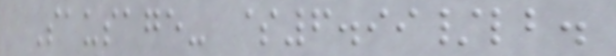Sausage- $6.99/lb.
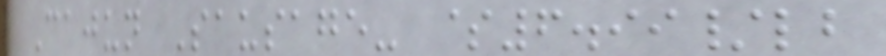Cajun Sausage- $6.99/lb
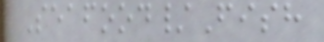Seafood/Fish
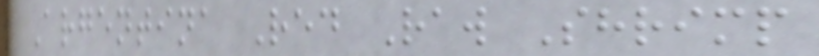Argentina Red Raw Shrimp
